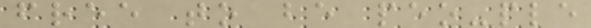free to be peo-ple
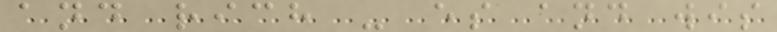and rich - es and wis
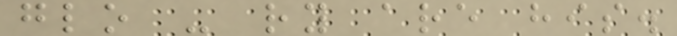glo - ry are his.
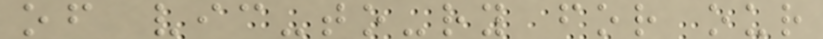of vic-to-ry for our
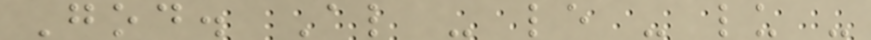God. Al - le - lu -
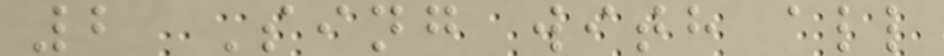2 Sing with all
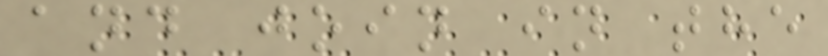and join in the
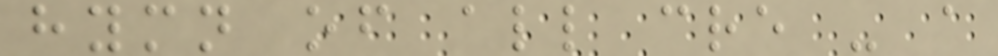hymn of all cre - a
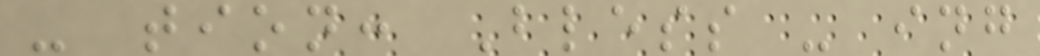- tion: Bless - ing
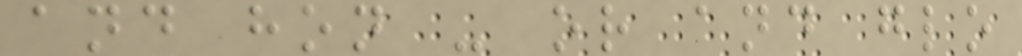and hon - or and glo
